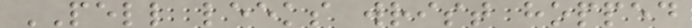PELL leeks wrist hopped
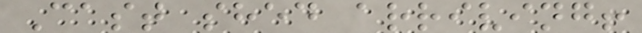Cast shed arriving!
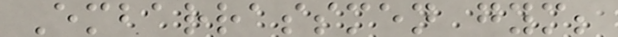Embarrassmen gym;
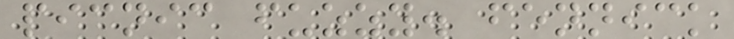picnic fuzzy. fennick
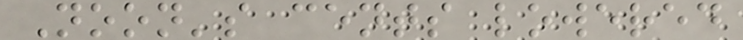Noon's cents lowered
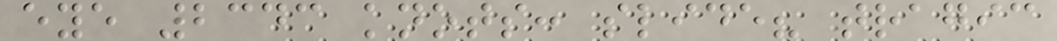eye 2343 knots: slide? tragic
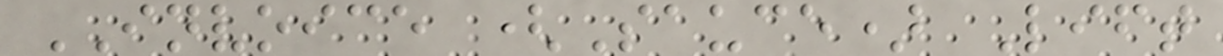INVOICE (Sauce) Lift
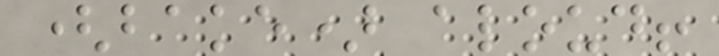(bake) aloud!
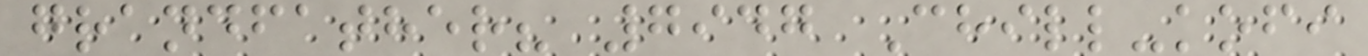grandfather? 7947 Chill-kofi
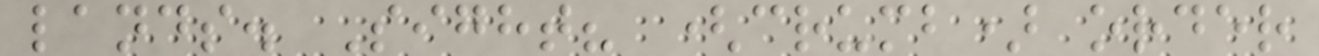lands. Sight? (crumb) order
